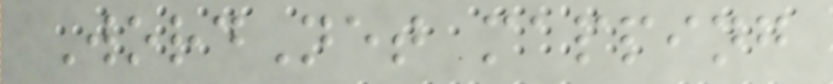WordNet mapping
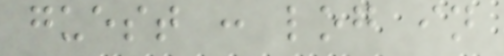guest : log in
